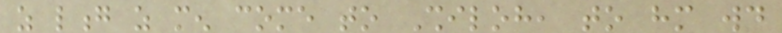as long as men come to Shiloh, to him would
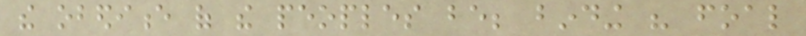the obedience of the peoples be; binding his foal
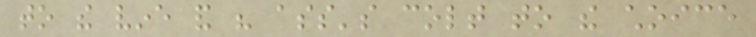to the vine and his ass's colt to the choice
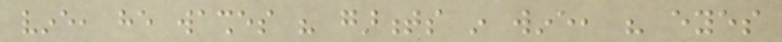vine, he washes his garments in wine, his eyes
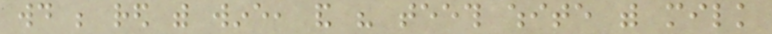would be red with wine, and his teeth white with milk
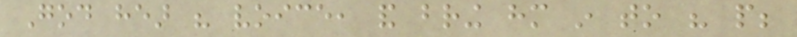God hear his voice, and bring him in to his people;
